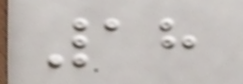18
